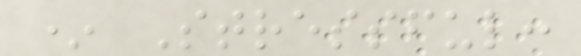* Stressful:
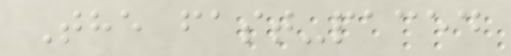The fast-paced
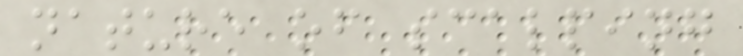nature of scalping
